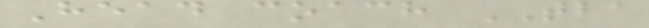Head coach TBA
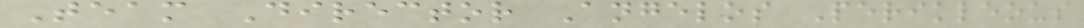Team Director Angelos Perikleous
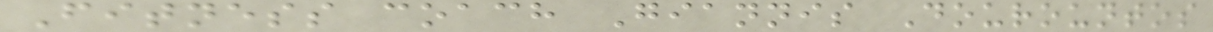Fitness coach Giannis Dourountos
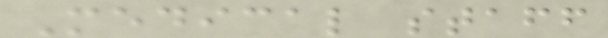Medical staff
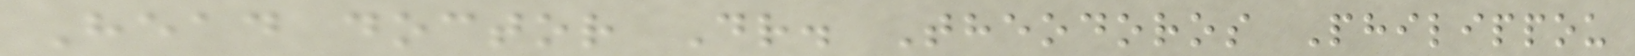Head doctor Dr. Theodoros Philippou
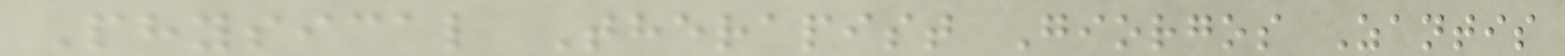Physical Therapist Giorgos Zantis
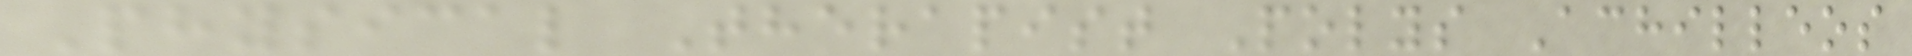Physical Therapist Polys Achilleos
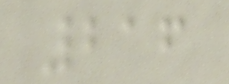216
